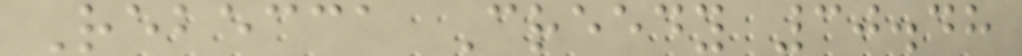Rebecca Creedy 30.48
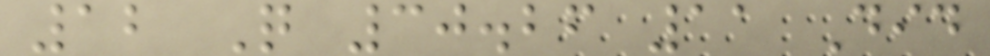12 Q 30.26 11 Did
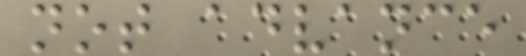not advance
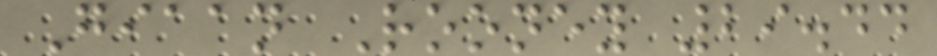Giaan Rooney 29.44
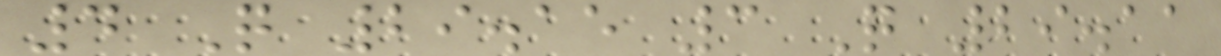4 Q 29.15 3 Q 29.11
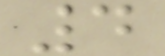4
